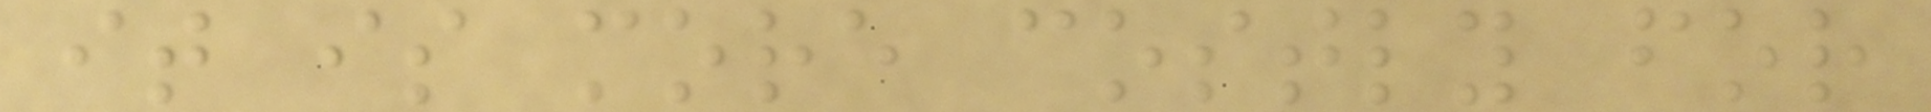it is more costly for
